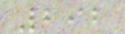292
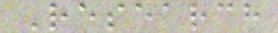Research
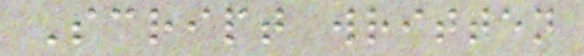Script written
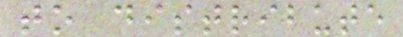to distribute
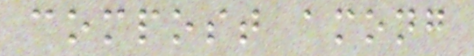compost among
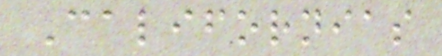Californias
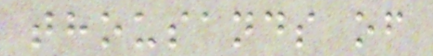thousands of
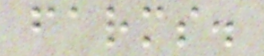farms.
